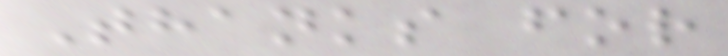Thanks for
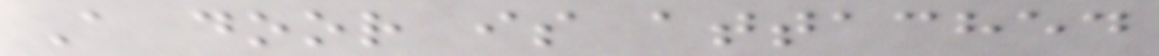A door is attached
